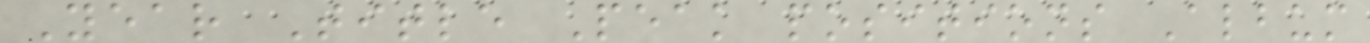Year Title Peak positions Album
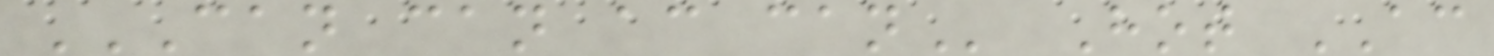CAN CAN AC CAN Hot AC
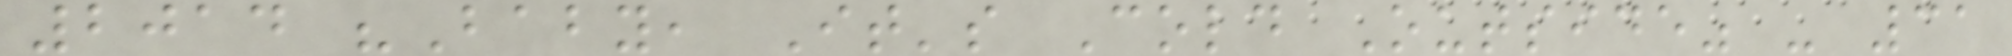2014 "Baby, It's Cold Outside" - 31
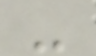-
